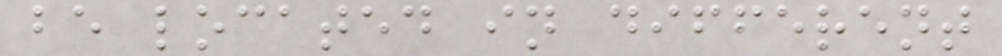be located in different
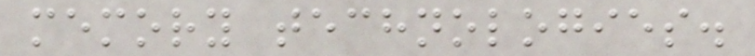memory technologies.
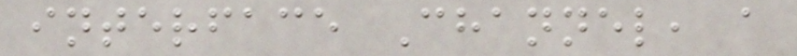interface Channel, a
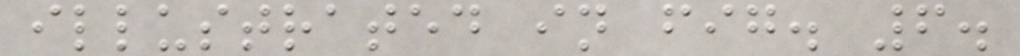illustrated in fig. 6.
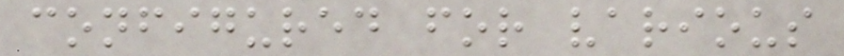configured for various
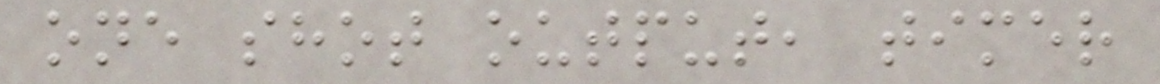one shot output, timer
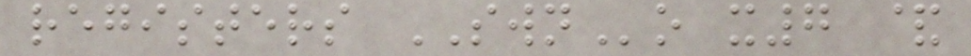registers SWNo x7 &
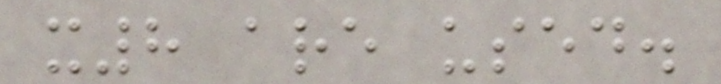x8 are used.
